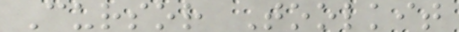Cursor Toolkit
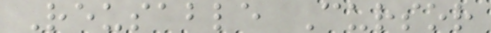Reusable Cursor
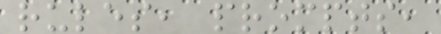rules, prompts,
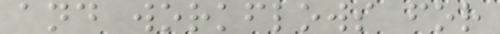and workflows for
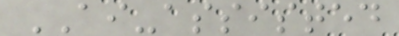AI-assisted
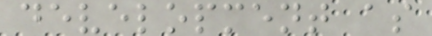development as
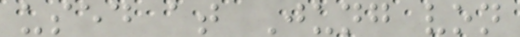used at Jung von
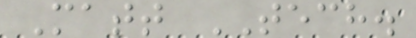Matt TECH.
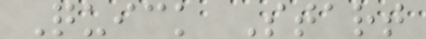Quick Start
